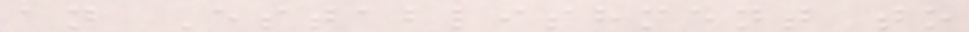an Establishment to
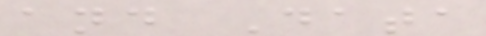and Data
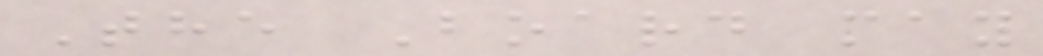The Board may
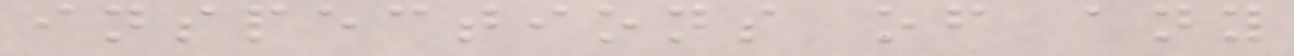inspections of any
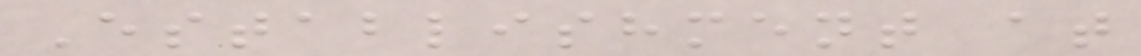Establishment at
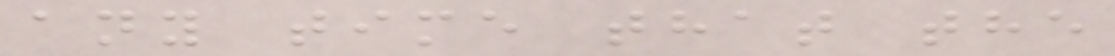any time that the
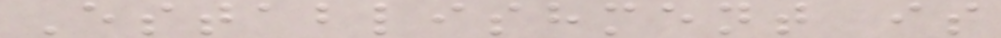Establishment is
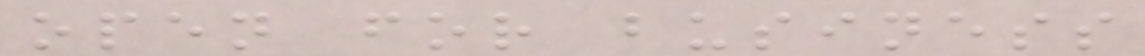open for business
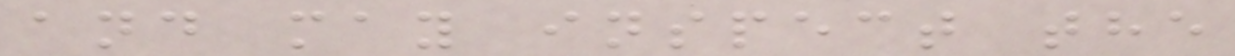and may inspect the
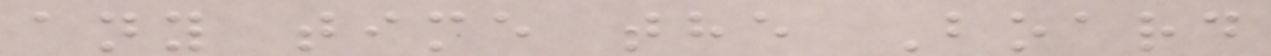any time the Board
